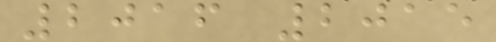2016 2015
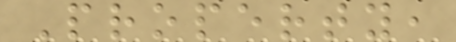Property,
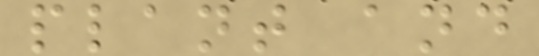plant and
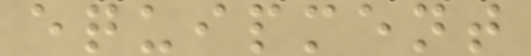equipment
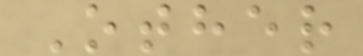Other
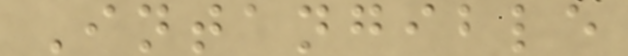Intangible
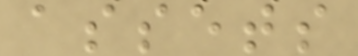assets
